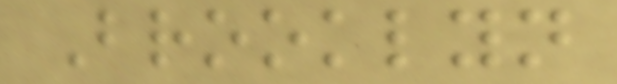Brooklyn
